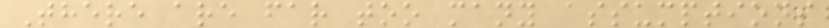There are far too many assumptions
